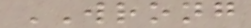WRONG
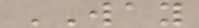WAY
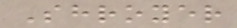Shroyer
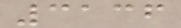3136
